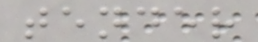tender
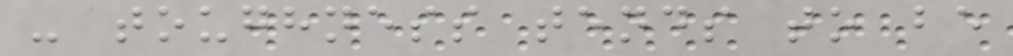- toughness tends to be
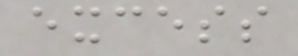excess
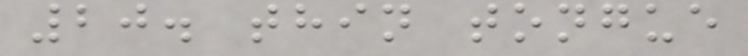20. thin tongue
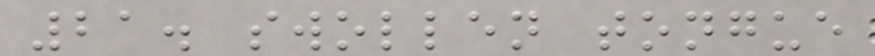21. swollen tongue
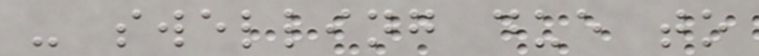- swelling due to
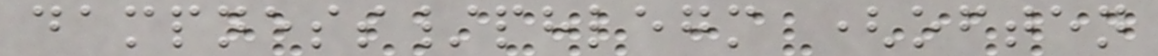dampness/phlegm (often
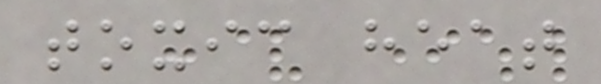toxic heat
